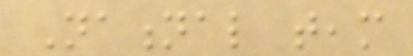National team
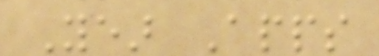Year Apps
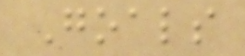Goals
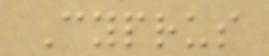Cyprus
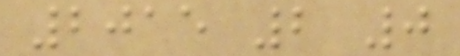2015 2 0
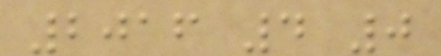2016 4 0
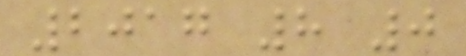2017 8 0
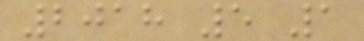2018 5 1
